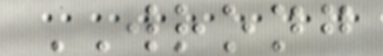WRONG
